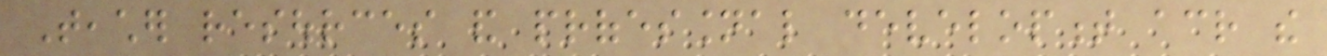Teacher resources and professional development across the
